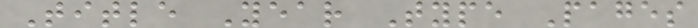Title Year Type Pages
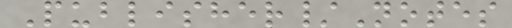Publisher/Notes
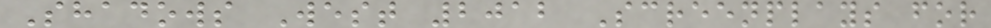Shadows West 2012 Screenplays for
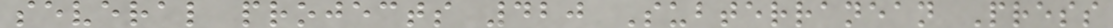several projects 420 Subterranean Press
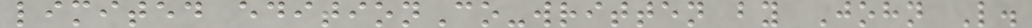limited editionCo-written by John L.
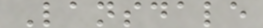Lansdale
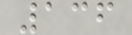136
